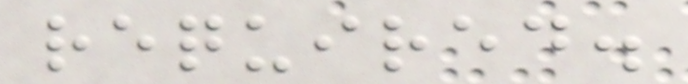required.
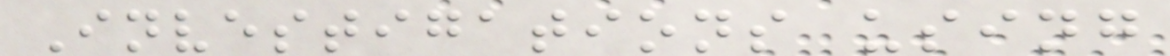Investigations using
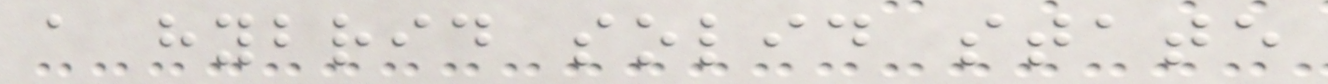a hybrid solid state
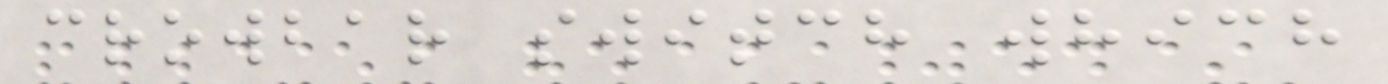crowbar switch which
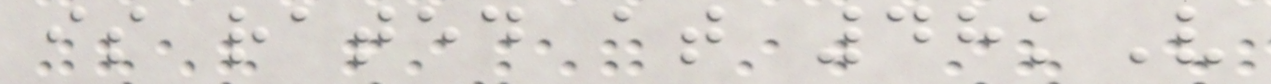is rated at 48kV
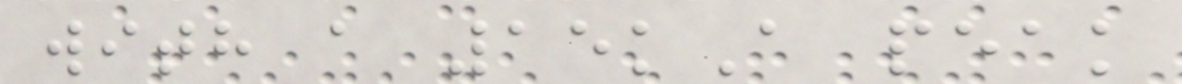with a 15kA peak
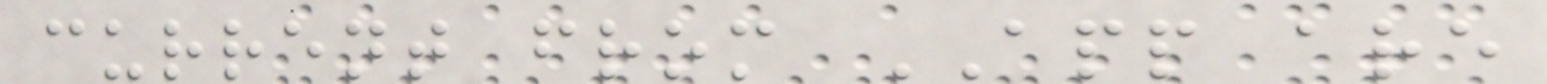current from APP are
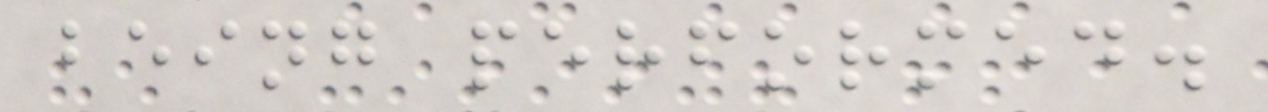being performed.
